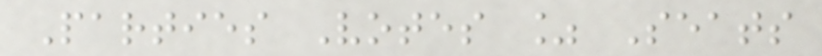Parties Votes % Seats
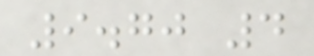9.70 4
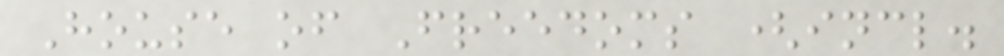House of Freedoms (incl.
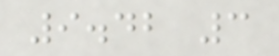9.42 3
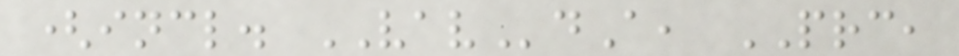(incl. VAVdA, PRC,
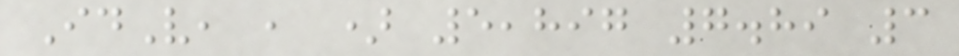IdV, , ) 5,897 7.89 3
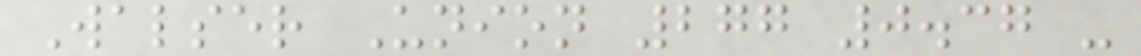Walser Union 277 0.37 -
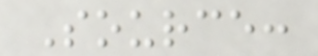Source:
